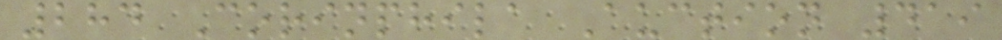284 Corinphila Auction 419
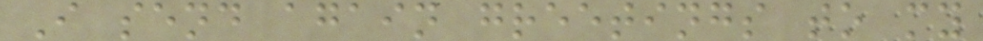I send again greetings to my
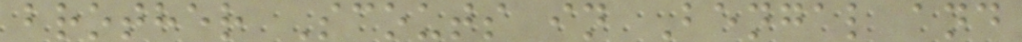brother Scouts in Bengal and
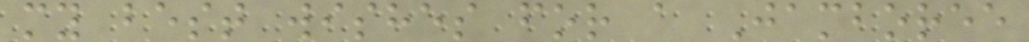my best wishes for a Jamboree
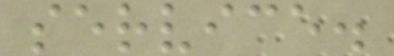service.
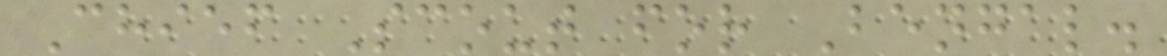Chief Scout for Bengal.
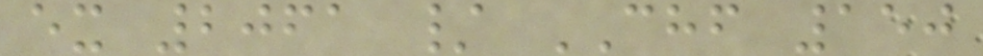ex 2061 / CHF 150
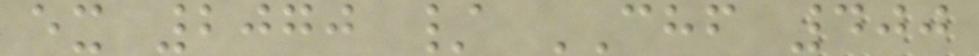ex 2070 / CHF 400
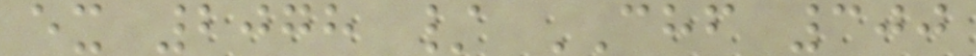ex 2078 / CHF 300
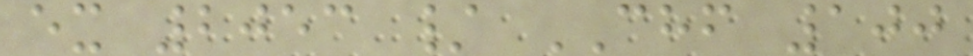ex 2053 / CHF 100
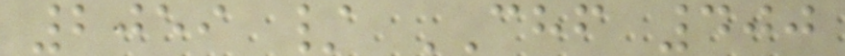2059 / CHF 400
